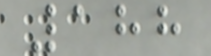188
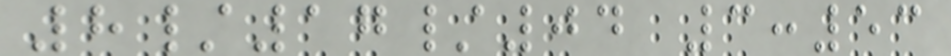8/17/04 3:53
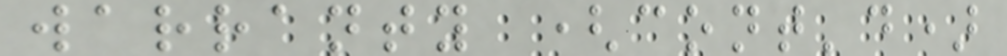warranty (cont'd)
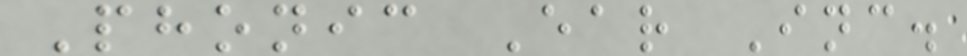Phonic Ear Inc.
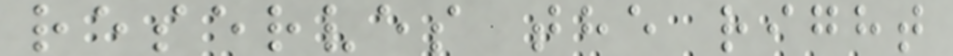reserves the right
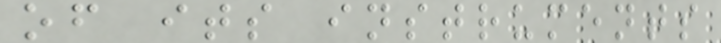of its instruments
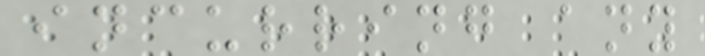incurring any
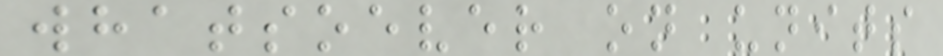whatsoever on units
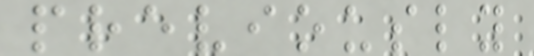previously
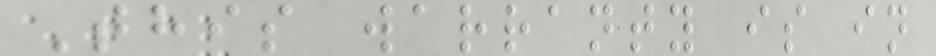This warranty is in
